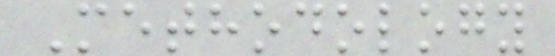Methodology
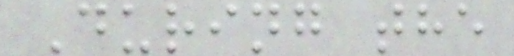During the
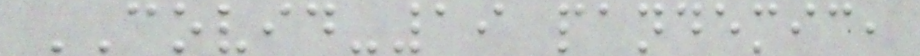COVID-19 pandemic,
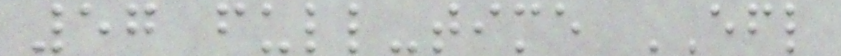57 full-time EFL
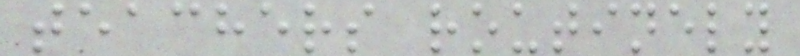teachers routinely
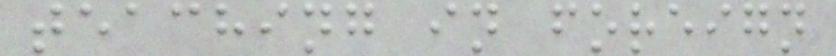teaching in foreign
